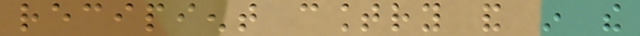recipient country and in the
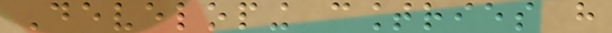Developing countries have
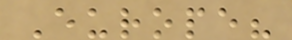Europe?
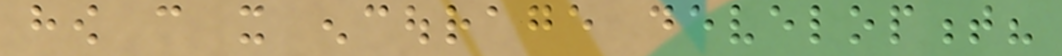how can it encourage development?
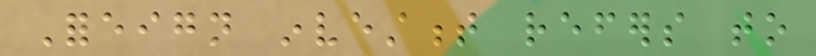Foreign investment refers to
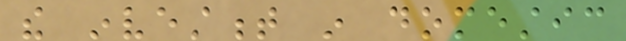the investment in domestic
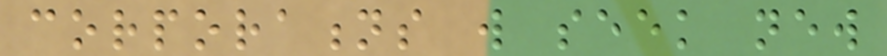corporations will seek new
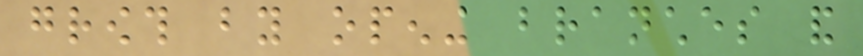growth by opening branches and
